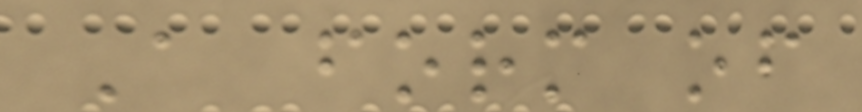A form of
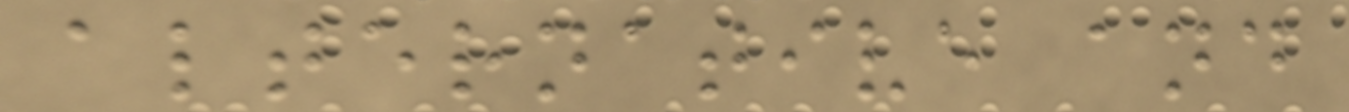alternative and
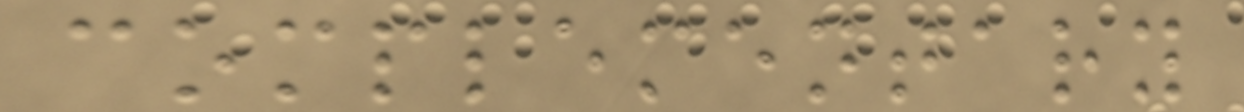complementary
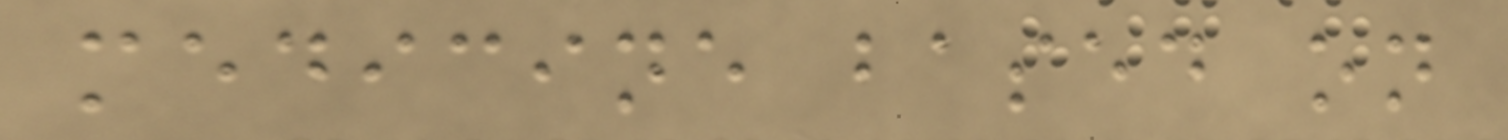medicine based on
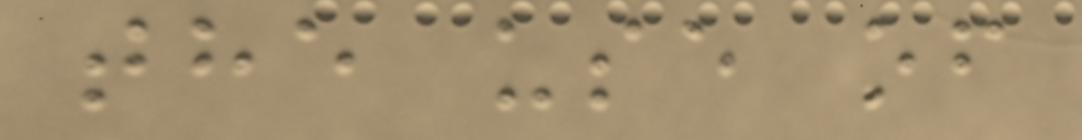the use of
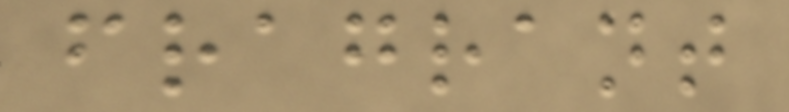fragrant
